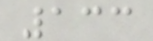133
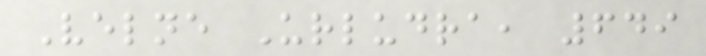Velne Urludra, 649
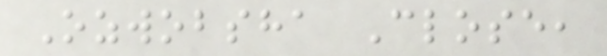Ozwobsha Close,
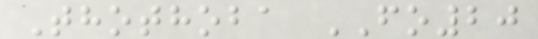Thothoba FO20
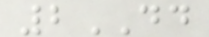2DD
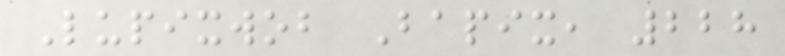Lupixwob Bapix, 228
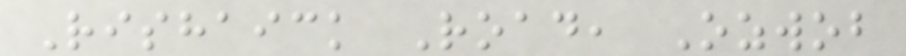Rishaick Road, Ozwob
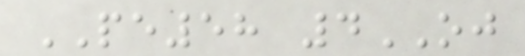PE58 4OJ
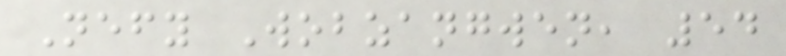Nefy Wobzangwen, 54
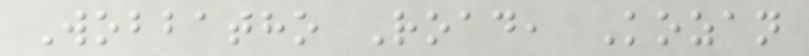Wobbatho Road, Kozan
